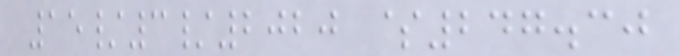15/3/2020 $247.30
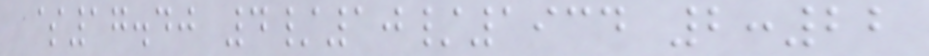$17.40 4/10/1934 2:22
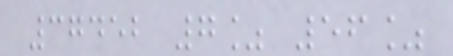37452 7% 56%
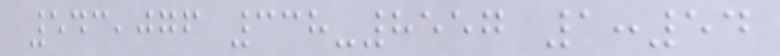543,076 338-8557 1:54
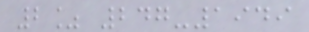2% 247-1949
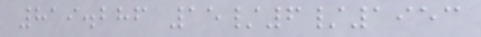819.286 15/6/1953
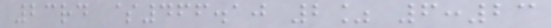23rd $466.10 2% 6:23
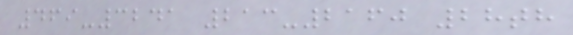469-3241 213-2160 28th
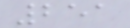251
